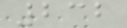232
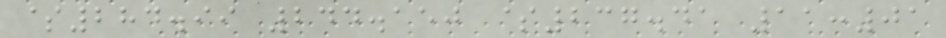$284.99 244.150 $237.41 11:01
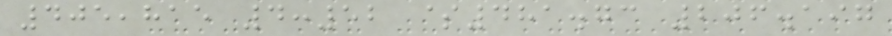405,815 4:52 $481.73 206.197
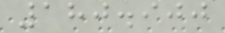180.900
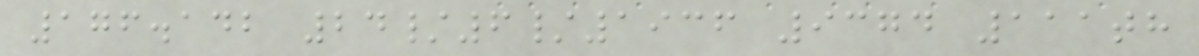176.142 24/6/1936 9374 111th
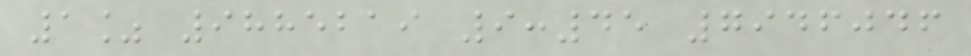1% 9885219 9:45 7946046
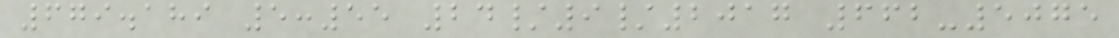679.189 5:55 24/9/2017 662-5075
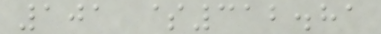101 $312.81
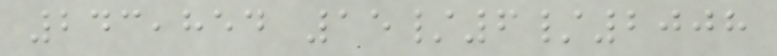243,854 15/6/2008
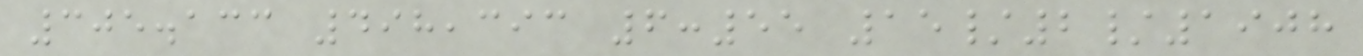305.133 498,393 6:55 15/2/1908
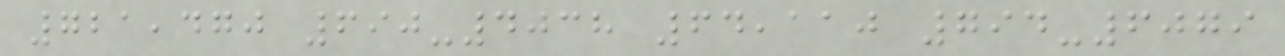721,470 690-4038 64,110 794-6079
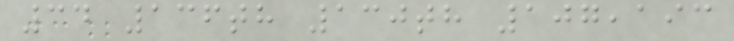34 136th 130th 107,193
